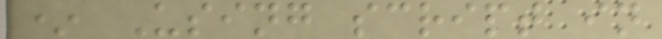* Using script in
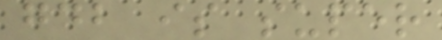gdb is super
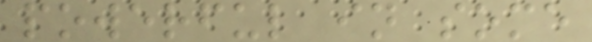powerful in some
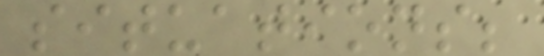situations;
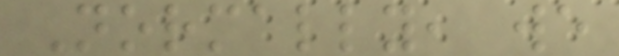Normally, we
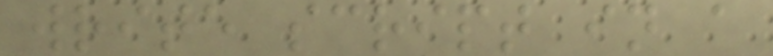write script in a
